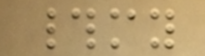#my
